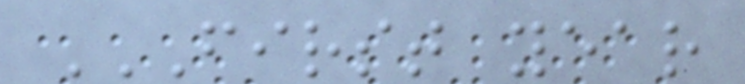FIRST YEAR
